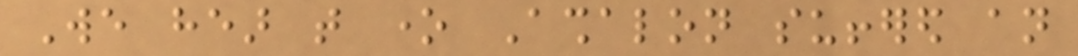We hear that one Ashalon suffered an
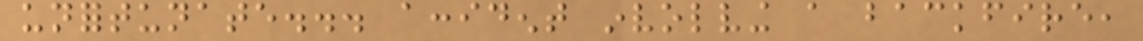unfortunate... accident involving a backfire,
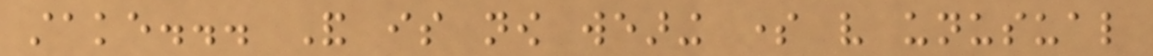stake... And is now wearing some very unusual
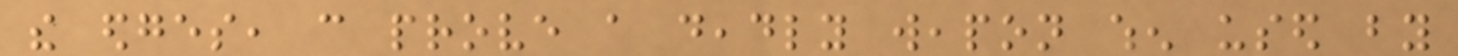the edges, can prove a deadly weapon when used by
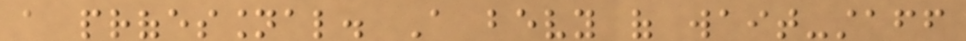a professional. A bevy of wait-staff
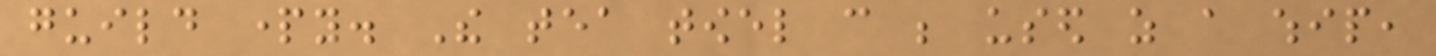guild party. The tea towel can be used as a whip,
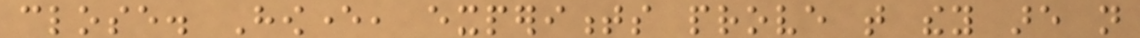close. However, experiments prove that they are not
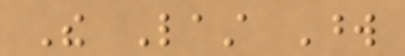The Last Word
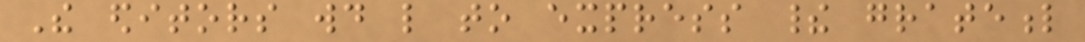The editors would like to express their grateful
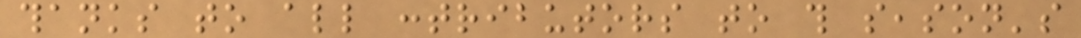thanks to all contributors to this season's
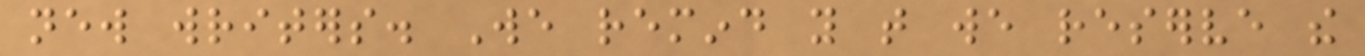new writers. We remind you that we reserve the
